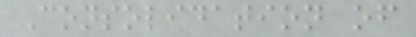Consolidation of
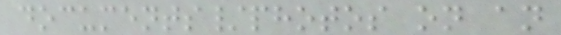documents/photos on an
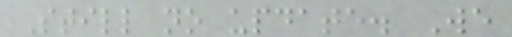Still no update. We
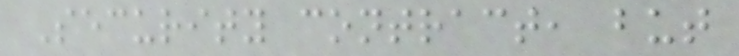Security contract, but
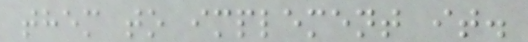them to implement it.
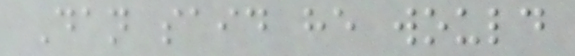Dan said he would
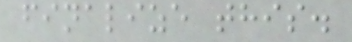finalize this.
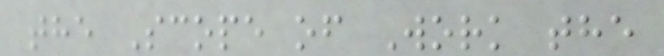the Scope of Work the
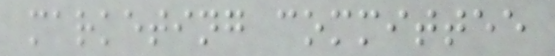marketing committee
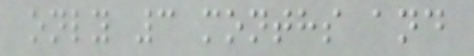only 3 months and
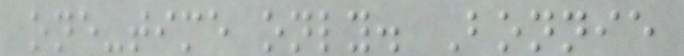one-time only. Bonnie
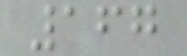167
